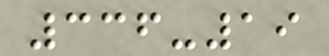336-19
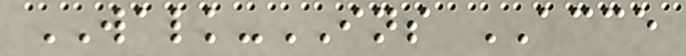WALK-INS ACCE
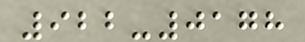922-0178
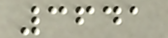3641
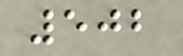502
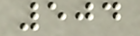504
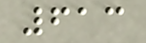613
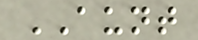AUNT
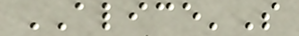ALICE'S
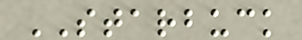STARBUCK
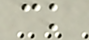ck
